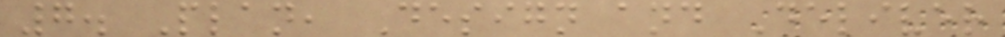7. Plan, Design and Deliver
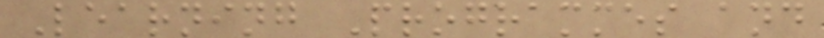Learning Programmes and
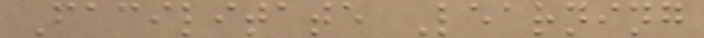Facilitate Learning
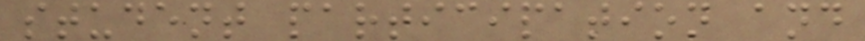student participation and
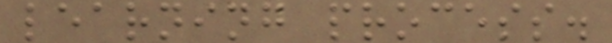learning process.
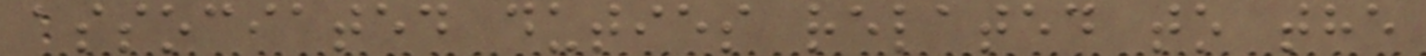associated duties related to the
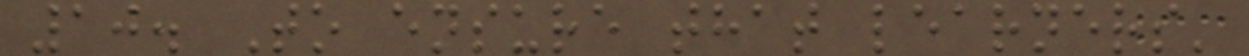10. To ensure that learners'
